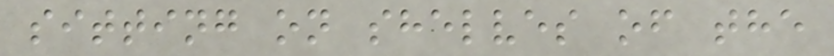sitting on shelves of the
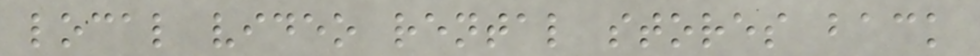local video rental stores back
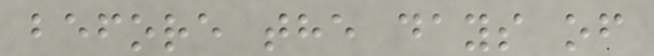before the days of
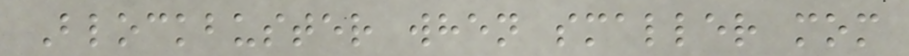Blockbuster when smaller mom
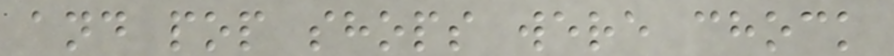and pop shops were chock
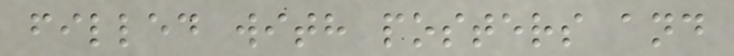filled with posters and
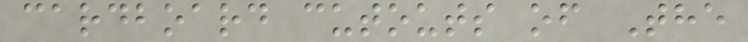cardboard cutouts of The
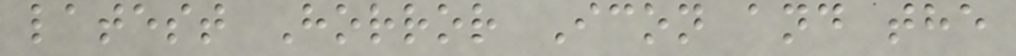latest Horror Icon and the
